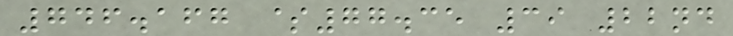746.167 $77.35 39 22nd
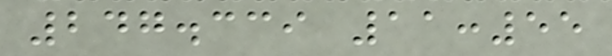247.339 11:55
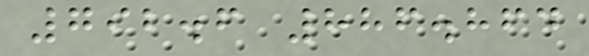792.6 886.864
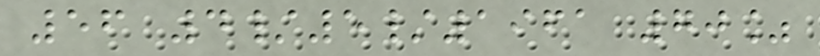56 4/5/1961 70%
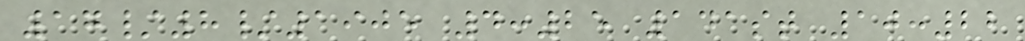17/8/1905 4:25 141st 10:22
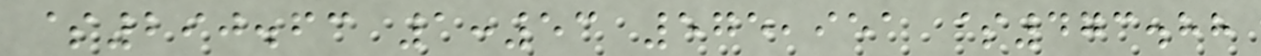$290.63 1:53 575,951 $473.88
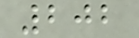202
